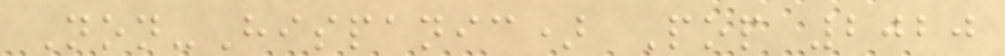Non-Hispanic) Pop 2020
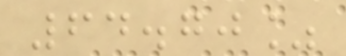64.70%
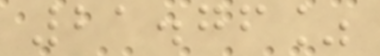21.76%
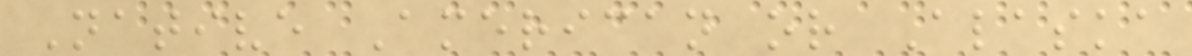Native American or Alaska
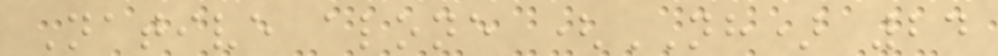Native alone (NH) 24
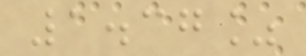1.37%
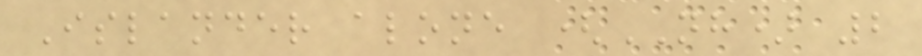Islander alone (NH) 2
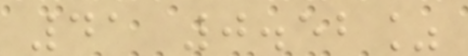41 0.52%
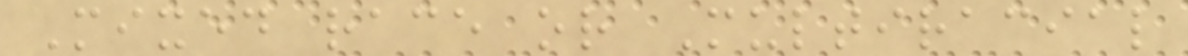Mixed race or Multiracial
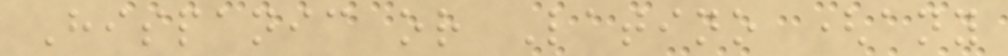Hispanic or Latino (any
